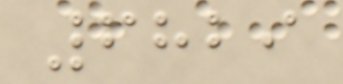6829
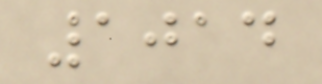1014
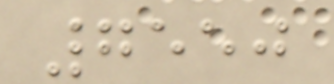7550
